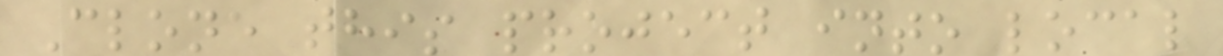Clone this project into local
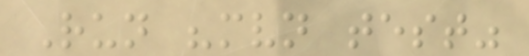Run "mvn test"
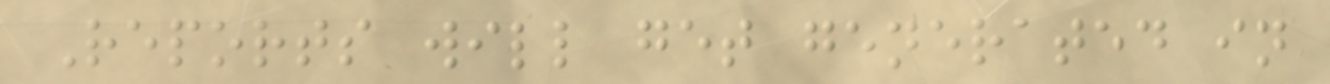Reports will get generated in
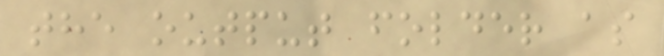the output folder as
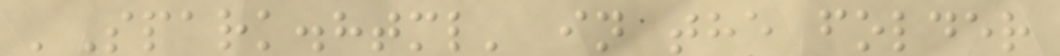'Spark.html' in the folder
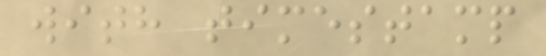with timestamp
